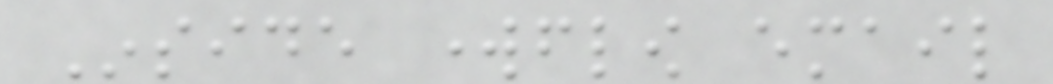Inside workflow email
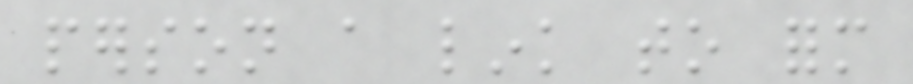person a link to form
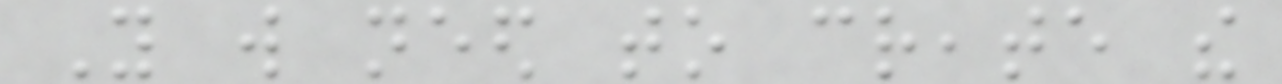You will need to create the
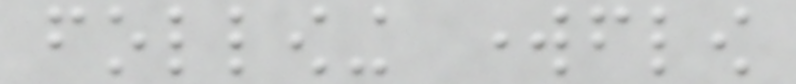following workflow
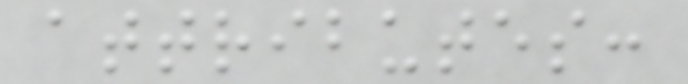attributes:
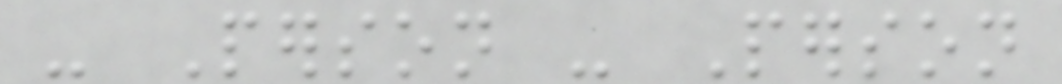- Person - Person
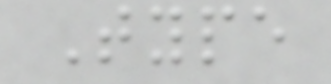Type
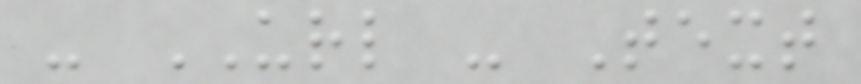- URL - Text
